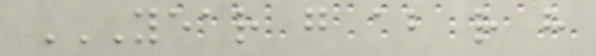YEAR G AB R H
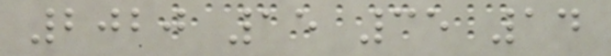2020 15 35 14
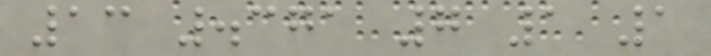13 .371 7 1 1
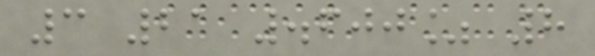3 21 .600% 8
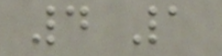4 1
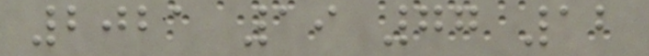2021 19 77 12
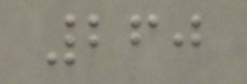260
